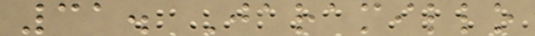31. Jaramillo
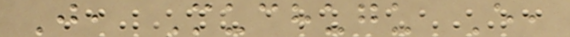J, Muchugu E,
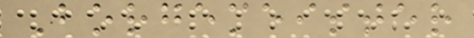Borgemeister
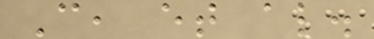C, et al.
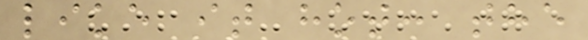like it hot: the
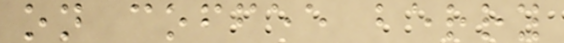on coffee berry
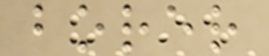borer
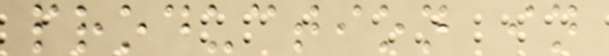production in
